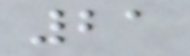21
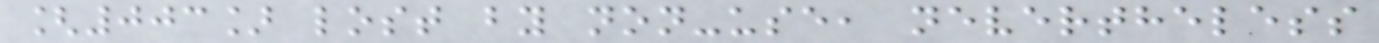[003] lost by non-use, nevertheless
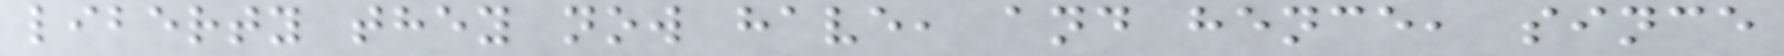liberty they now have, and hence, since
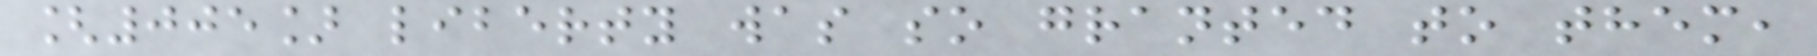[005] liberty was so granted to them,
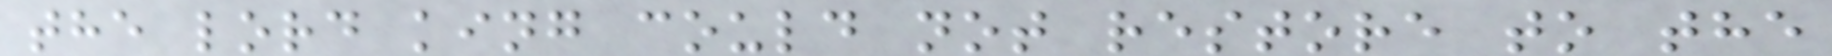the lord king could not restore to the
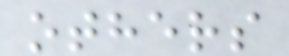others
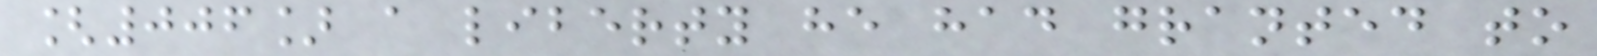[006] a liberty he had granted to
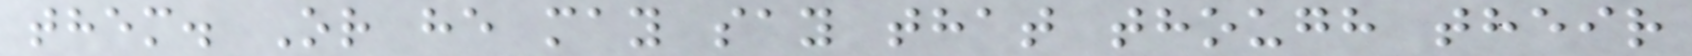them. Or he may say that though their
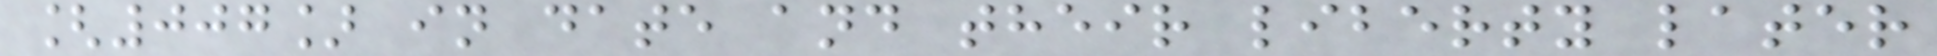[007] in date and their liberty later
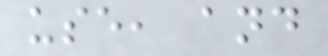use, and
